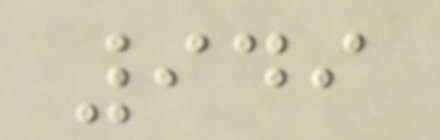949
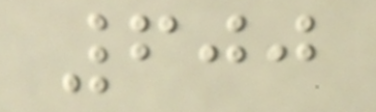600
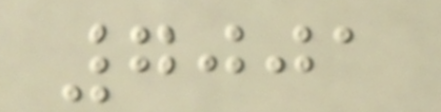7001
